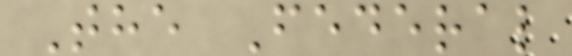The Federal
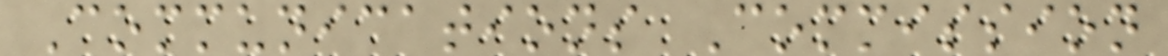Communications Commission
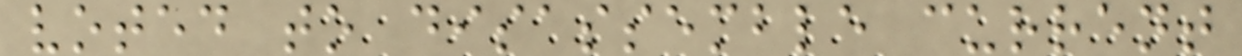voted to disassemble current
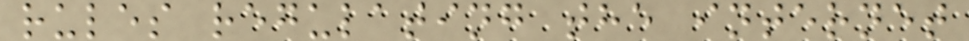rules regulating the internet
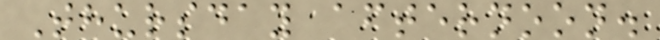Thursday afternoon.
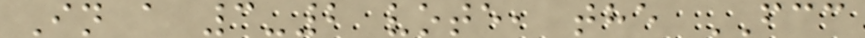In a 3-2 vote, the FCC
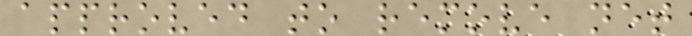approved to remove net
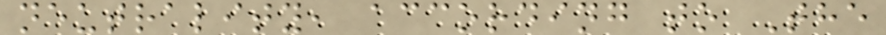neutrality, according to The
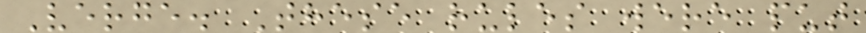Verge. These rules were put
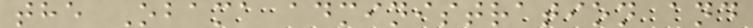the Obama administration and
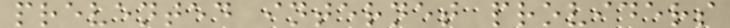prevented internet providers
